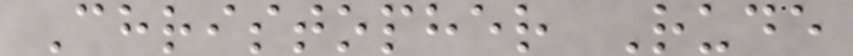Christopher Rude
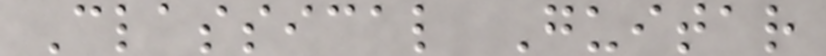Classical Guitar
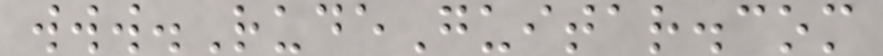www.RudeGuitar.com
